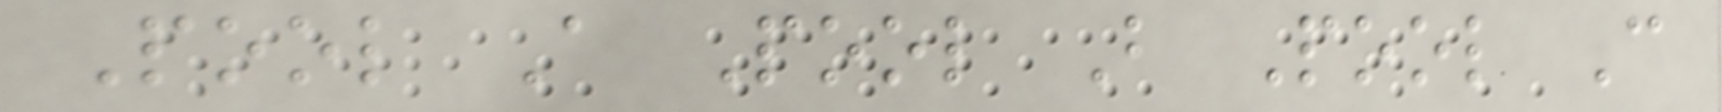Pool A Pool B Pool C
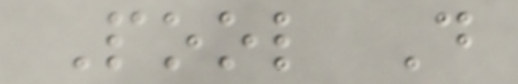Pool D
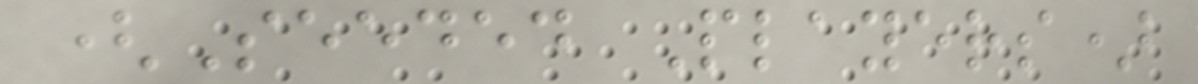(Seeded Players)
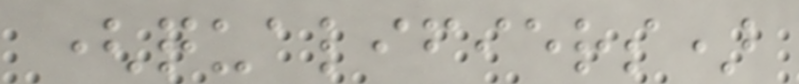(qualifiers)
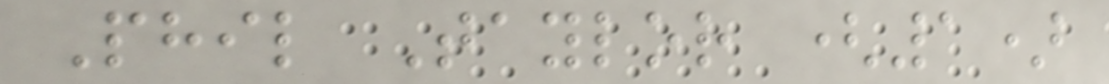Phil Taylor (1)
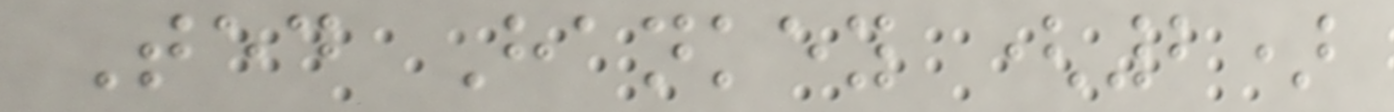Ted Hankey (2)
